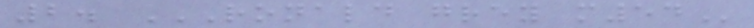2. RONALD GREY M54
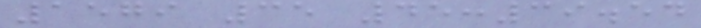1579 35 45:39.54
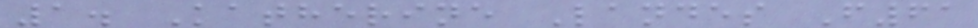1. Katherine Landes F61
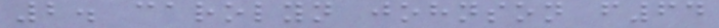2. carolyn johnson f64
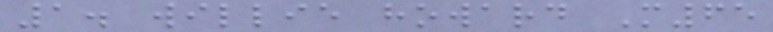1. willie howard M65
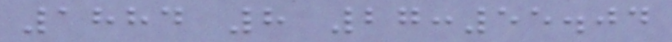1884 8 27:55.04
